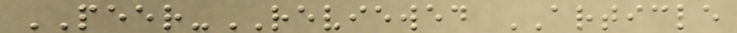PEER-REVIEWED ARTICLE
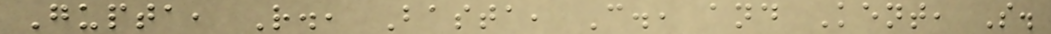Gupta, R., Basta, C., and Kent, S.
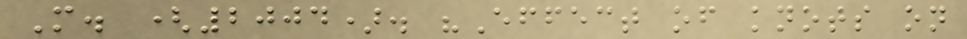M. (2004). "Effect of knots on
